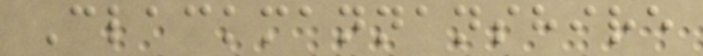Clackmannanshire
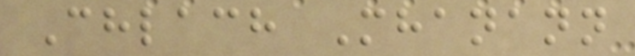Chlach Mhanann
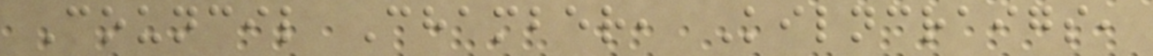Council Chamber, Kilncraigs,
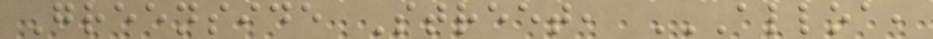Greenside Street, ALLOA,
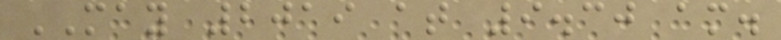MAY 2019 at 9.30 am.
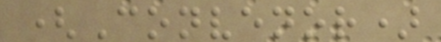(Convenor)
